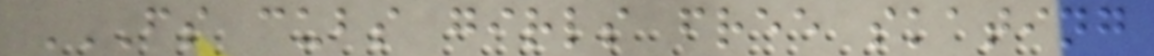FS CUBS GIRLS FREE SKATING
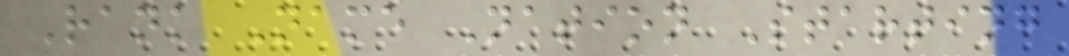Rank Name Nation Starting
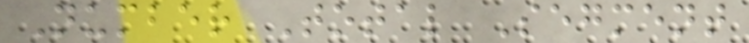Number Total Segment
